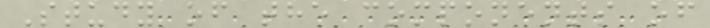Study of the components of
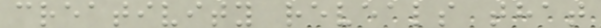creativity reveals that
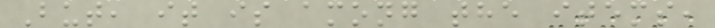But, it is among the items,
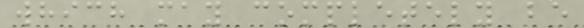which may completely be
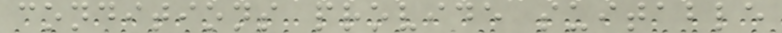conditions provide suitable
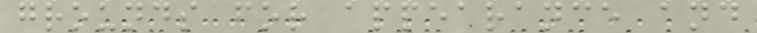grounds for appearance and
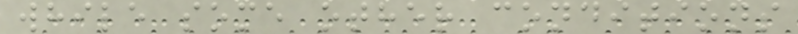while some other conditions
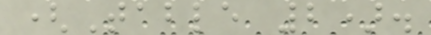(Table 2).
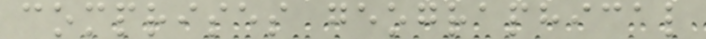comprises geographical
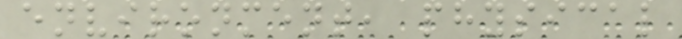environment, physical
